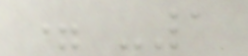= -1
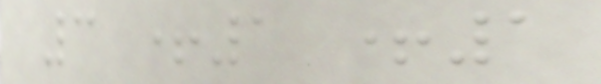3 +1 +1
